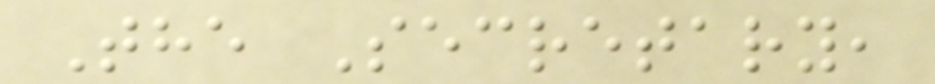The Secretary,
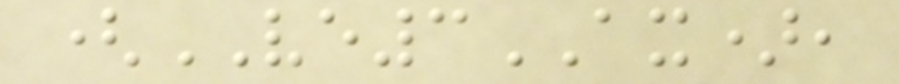(VE3AX),
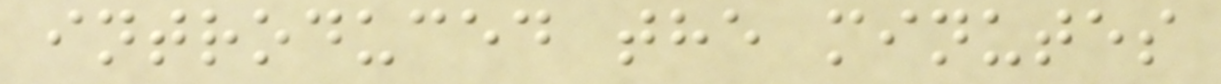introduced the minutes
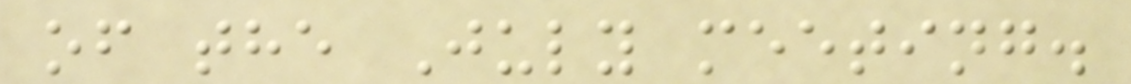of the July meeting.
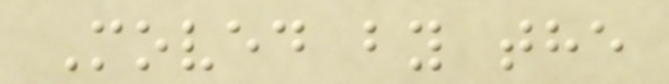Moved by the
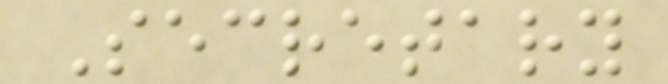Secretary
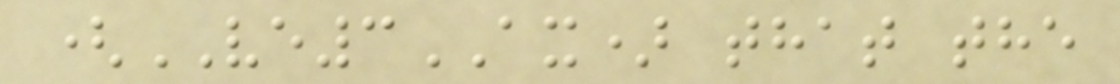(VE3AX) that the
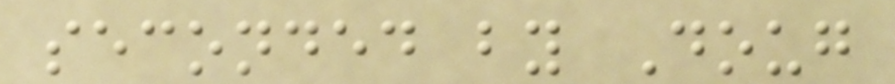seconded by Doug
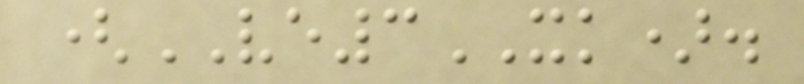(VE3XK).
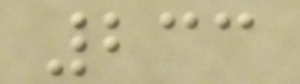233
